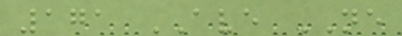171 AVE NE
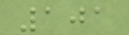101
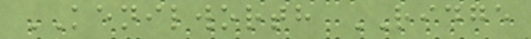KENILWORTH RIDGE
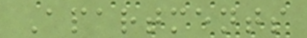Apartments
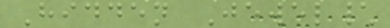Hidden Jewel\
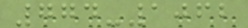774-1062
